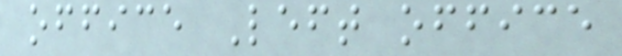office Left office
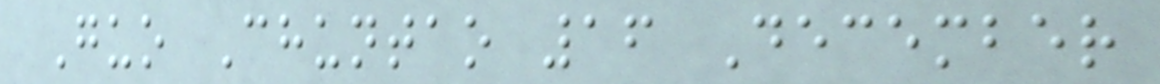Guo Chuntao 16 December
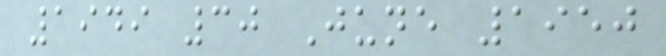1949 30 June 1950
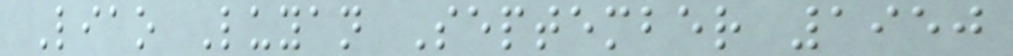Liao Luyan September 1950
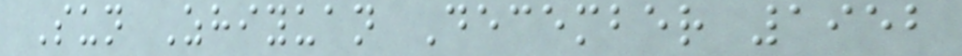Sun Zhiyuan December 1952
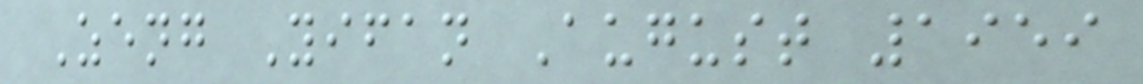Zeng Yifan August 1959
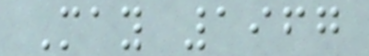May 1967
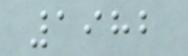1982
